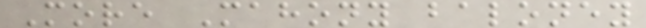More Mahony baloney
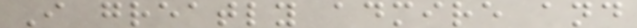I greatly admire and
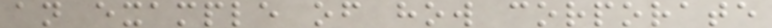an example of how corporate
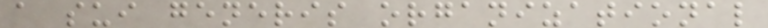a sui generis organizational
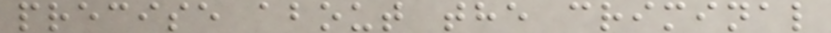precise about the criminal
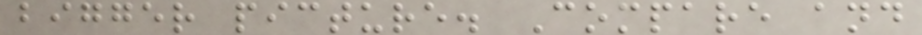bigger picture. Compare and
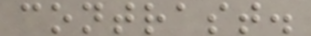contrast.
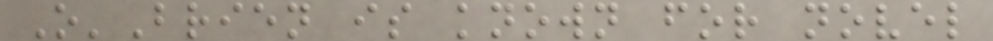O'Brien is known for novel
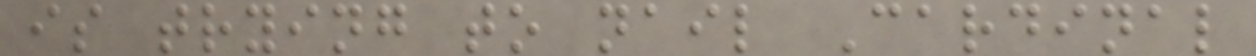is trying to nail Cardinal
